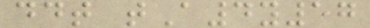ddt tA4y57
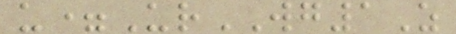u=UrWG1Z
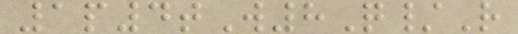1p4tW8Q/R
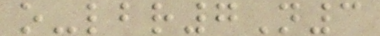o-lbr7N3
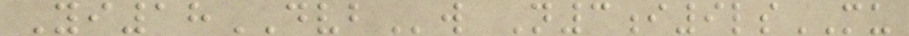Yi18DVBw N3i9lsMU
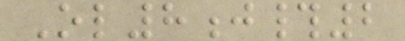Ol8j#2
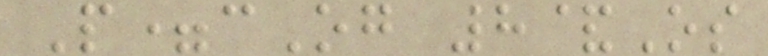P=cOg 8&Os
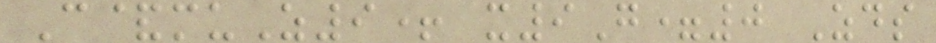C&muZ9+ x9G=0 Zds
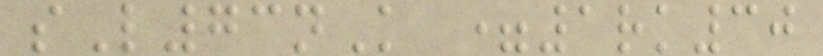sL73nK =1rk30
